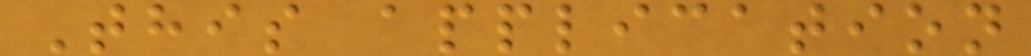This application
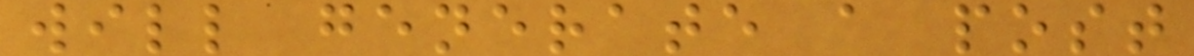will generate a post
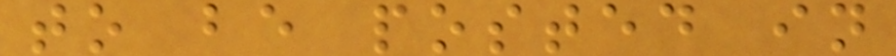to be posted in
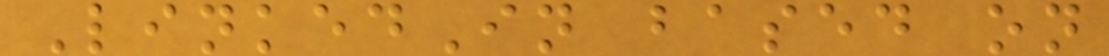LinkedIn based on
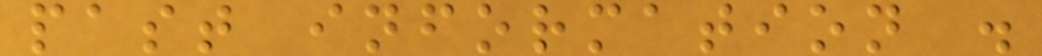past information .
